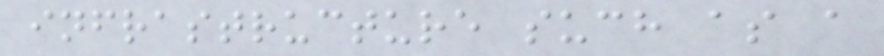infrastructure such as a
